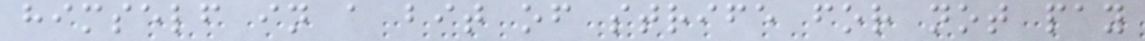himself in a bit of strife for not pay
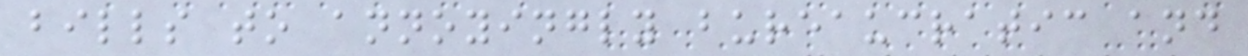bills to annoyingly bureaucratic and
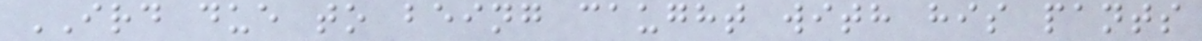IRD due to being caught with his pants
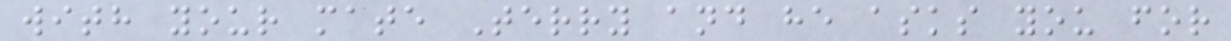with your mate Terry and he asks you for
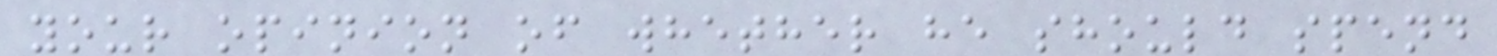your opinion of whether he should spend
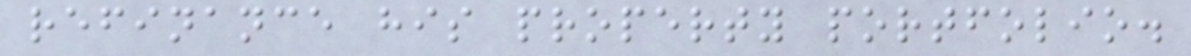refinance his property portfolio.
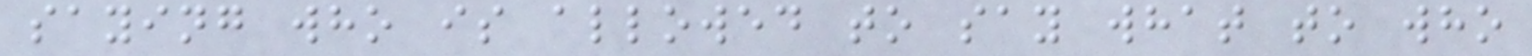saying who is allowed to say what to who
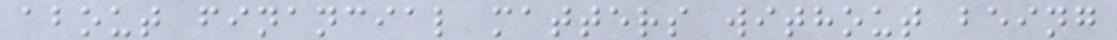about financial matters without being
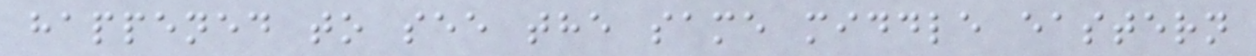happened to see the same middle eastern
